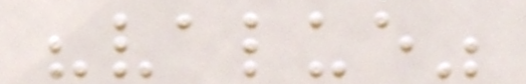"value"
